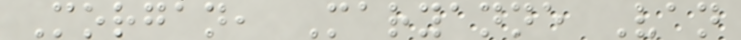Morgan, Maryanne Van
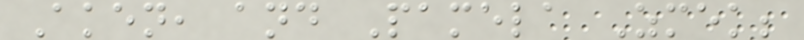Aken, and Pamela Zmek;
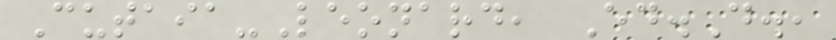Cutaia-Leonard, Ed.D.,
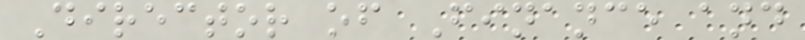Director of Finance and
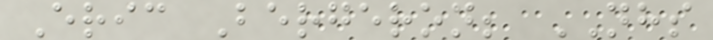Eric Bergeron; NHS
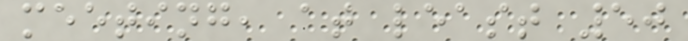meeting, at least 50
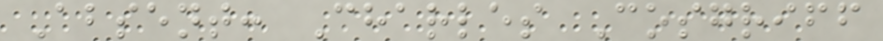Absent: Charles Cosgriff
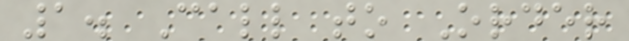1. Call to Order
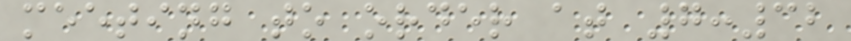meeting to order at 7:32
